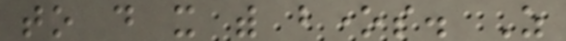to do it with bones. As
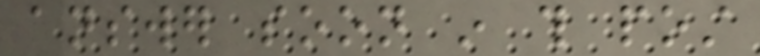answer soon in this post
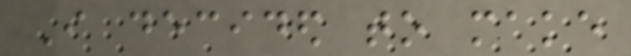I decided to make
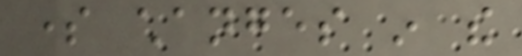some changes in the
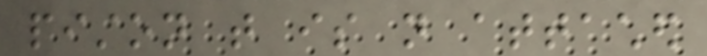piston that is not attached
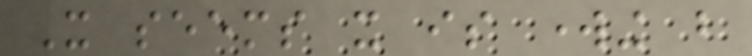It seems it is working but
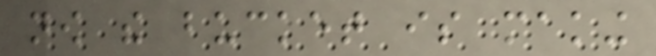now the bucket is making
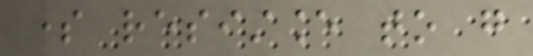some resistance to go
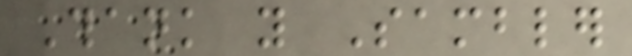Thank you Sambler
